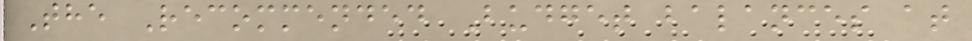The Recommended Budget balances at
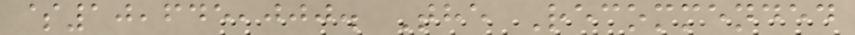$10,645,000. The Recommended
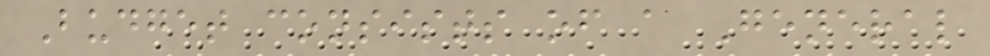Budget consists of a General
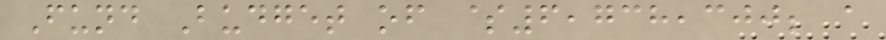Fund Budget of $6,738,300; a
